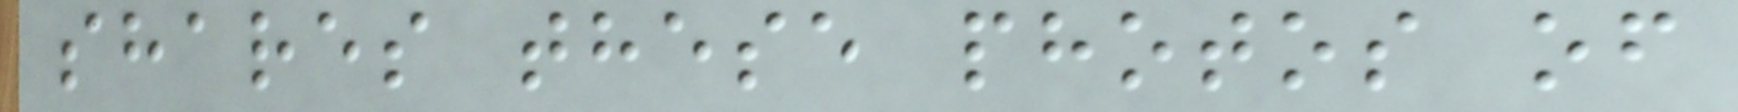shares these photos of
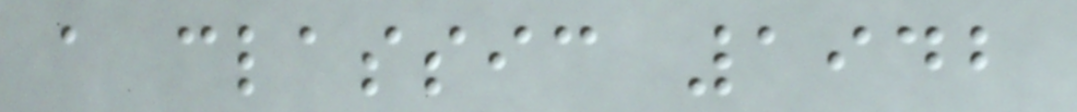a classic 1942
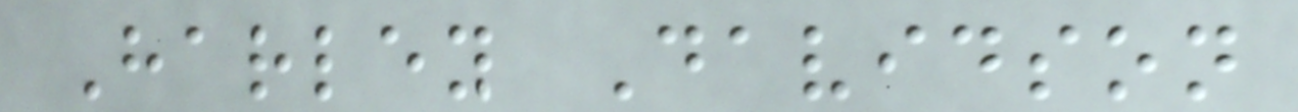Harley Davidson
